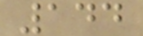144
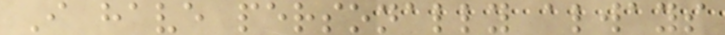I have personally always
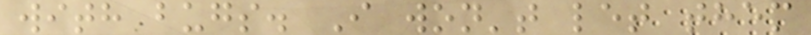with bugs. I won't let them
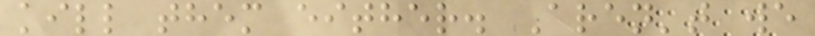kill them either. Aren't we
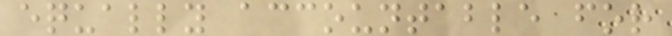equally accountable for
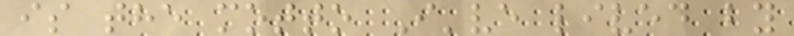is the motto I've lived by
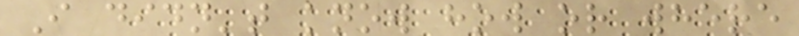I didn't know how or where
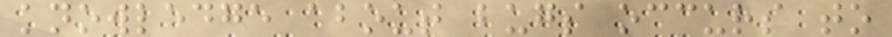knowledge about bugs occurs to
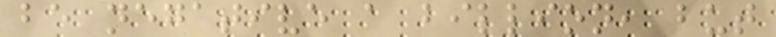be negative a billion, but
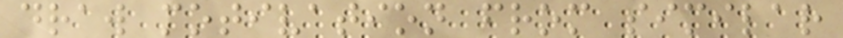draw motivation from similar
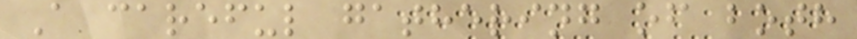A careful gathering of both
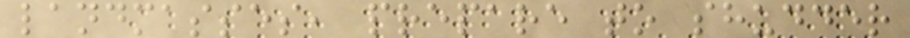landmasses, prepare to shudder
